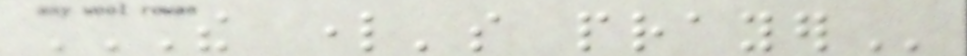THE LORD'S PRAYER
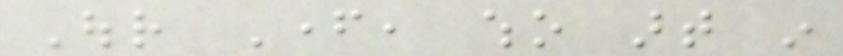Our Father, who art in
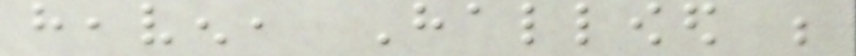heaven, Hallowed be
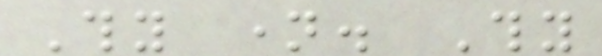Thy name. Thy
